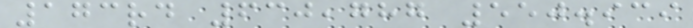173rd 630,787 550.939
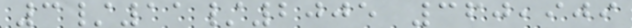3/11/2005 360,909
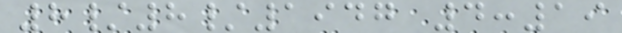8/8/1947 4:19
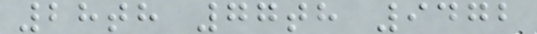28th 77th 9472
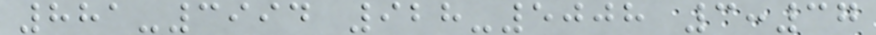881-3994 928-5008 3:37
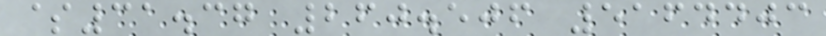$31.37 260.506 5164403
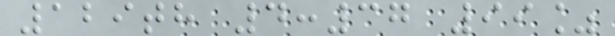129th 4:37 99%
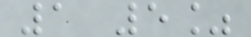1 5%
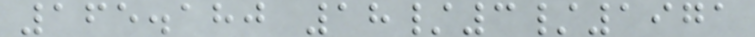165.180 18/3/1971
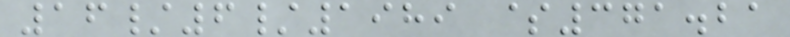16/6/1989 $371.21
